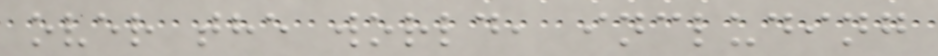over the world, including
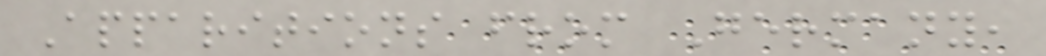Apparitions from Germany,
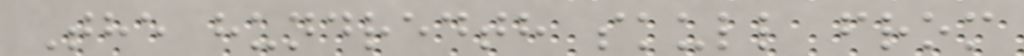The hundredth skull from
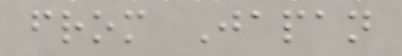from Japan
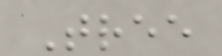Tree
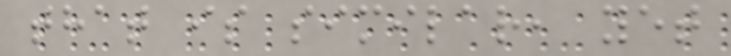that is similar, yet
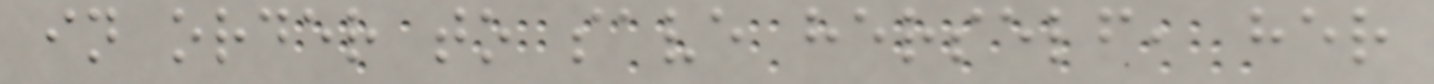in order to save herself, her
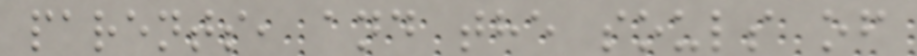parents, and the souls of
